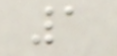1
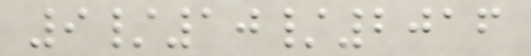9/10/2016
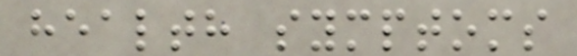health symptoms
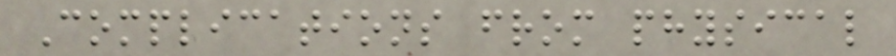Complications from physical
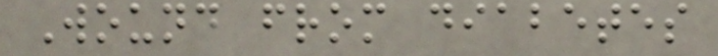Wound from diabetes
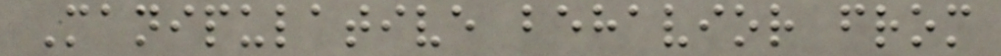Manipulative behavior from
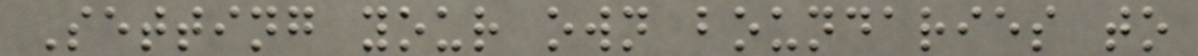Setting your own boundaries to
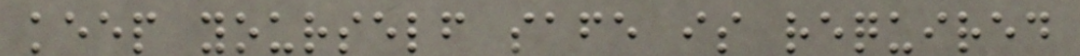keep yourself safe is required
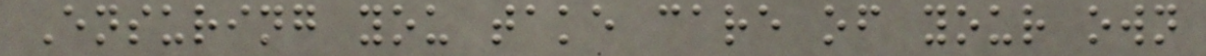Ensuring you take care of your own
